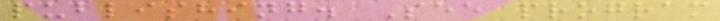publishing. See program
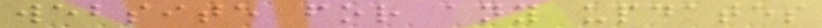website for any updates
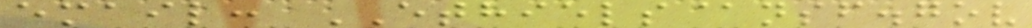email: ETHIELS@nsf.gov
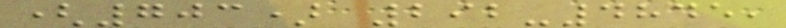(703) 292-4845,
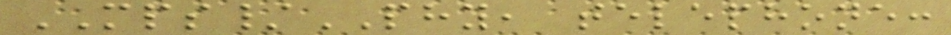MPS/PHY, telephone:
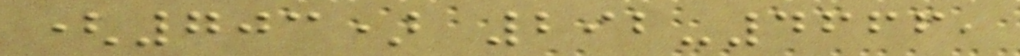(703) 292-4666,
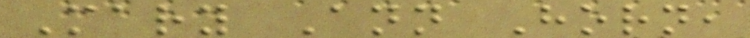Mary Ann Horn,
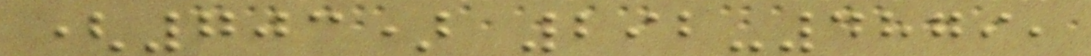(703) 292-4879,
